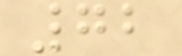72
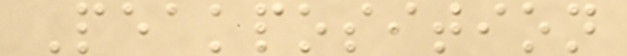Peakposition
